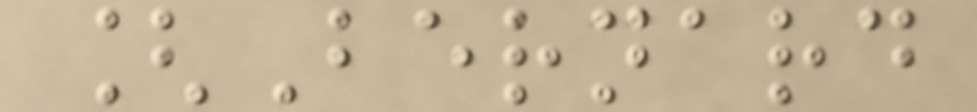[Bernard
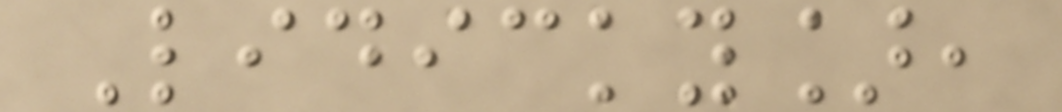Lidicky],
